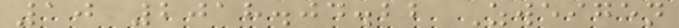10 2018.04.22 Zweigen
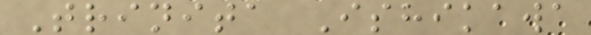Trinita Ishikawa
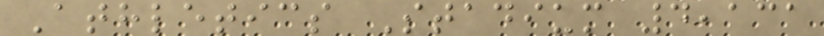Athletics Stadium 4,131
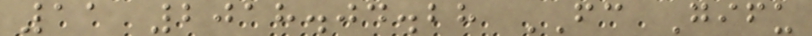11 2018.04.28 FC Gifu
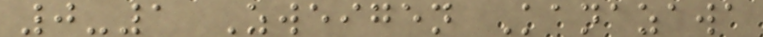0-1 Zweigen Kanazawa
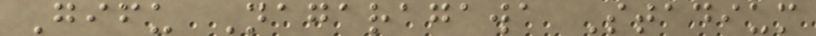Gifu Nagaragawa Stadium
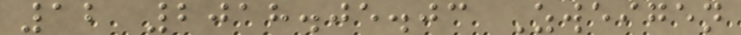12 2018.05.03 Zweigen
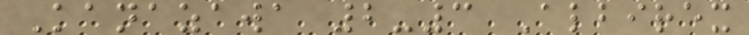Kanazawa 2-3 Albirex
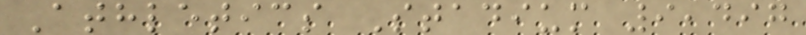Athletics Stadium 9,497
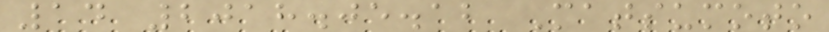14 2018.05.12 Matsumoto
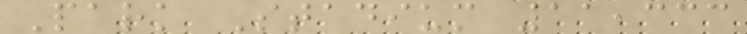Park Stadium 11,333
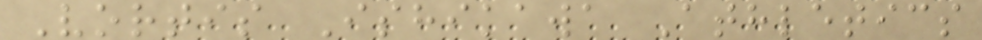Vortis Ishikawa Athletics
